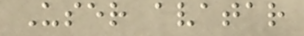User avatar
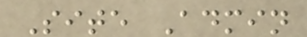Site Admin
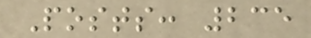Posts: 235
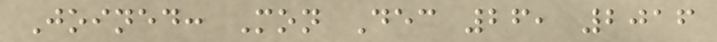Joined: Mon Dec 26, 2016
